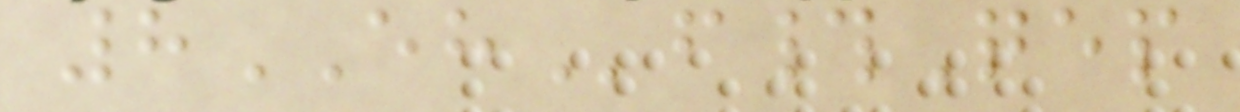8EHf#Qep
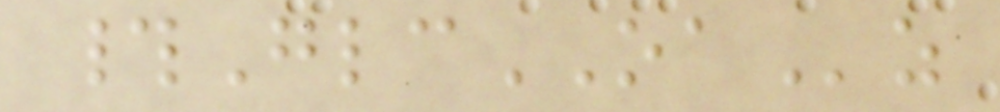#GlcOAz
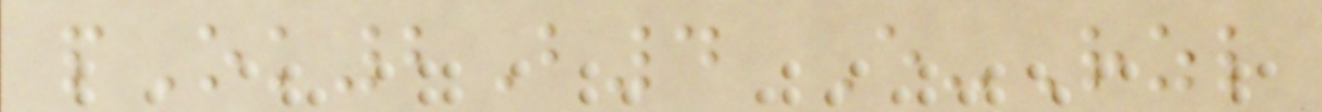pOk2B4 E-Rzl
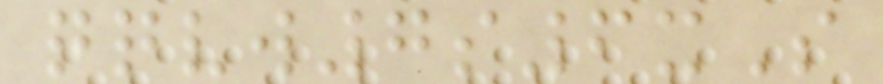qqvw7s6xS
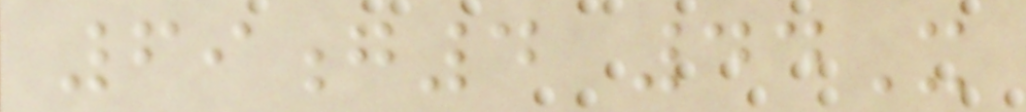69g4 44X
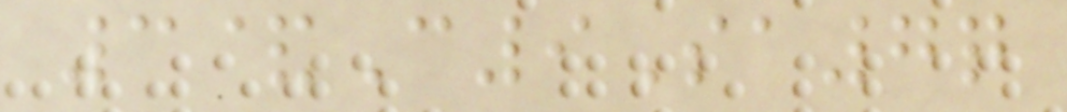3&C9Sa7q
